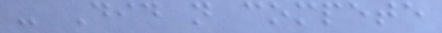- Did not compete
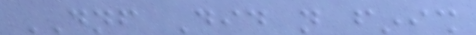DNF Did not finish
